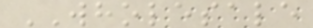WHOLESALE
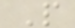P
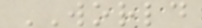WORLD
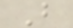B
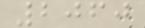2060
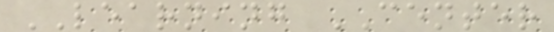LEARNING CENTER
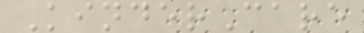KinderCare
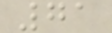71
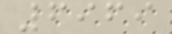6969
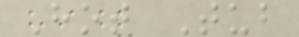Hot Tub
